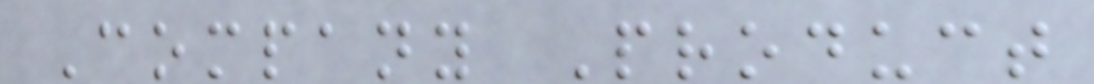Company Product
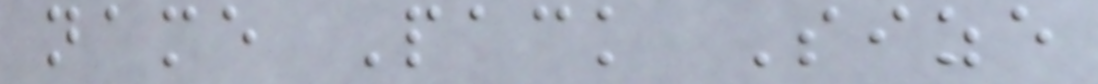name Pack Size
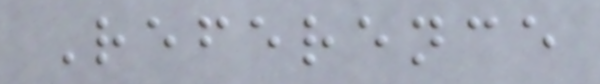Reference
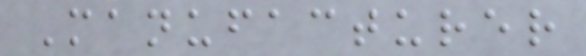Manufacturer
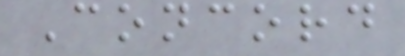Concord
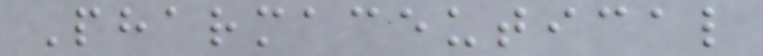Pharmaceutical
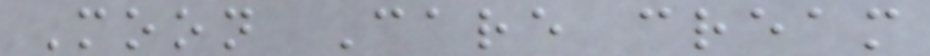Moon Care cream
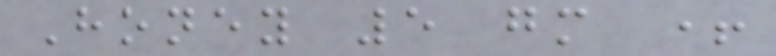Honey 5 gm +
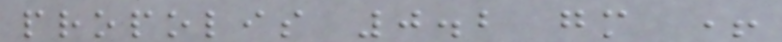propolis 0.2 gm +
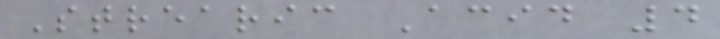Strearic Acid 4
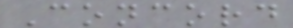Concord
